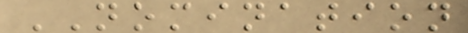NOMINATION
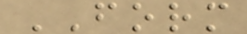FORM
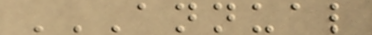ANNUAL
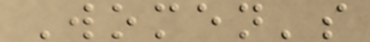Women's
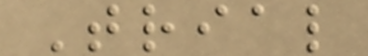Trial
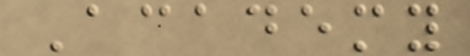Academy
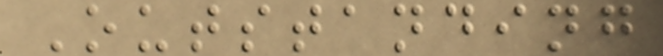Outstanding
